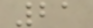21
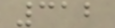312
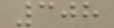308
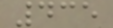435
